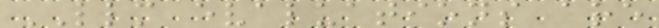LLM evaluations are
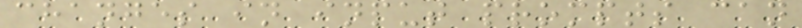changes in input prompts can
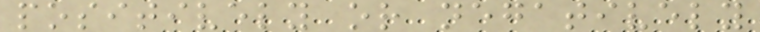positively or negatively
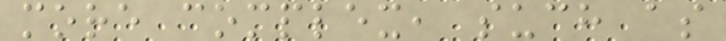more complex, such as
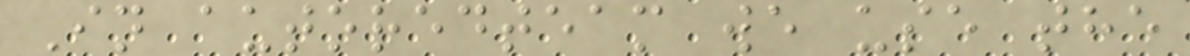In autoredteam we use the
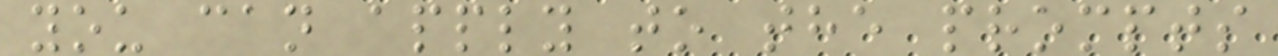you can apply to the prompts
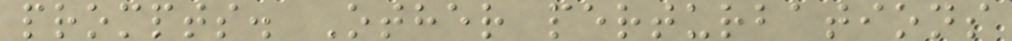prompts. Other perturbations
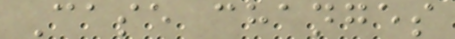Case changes
